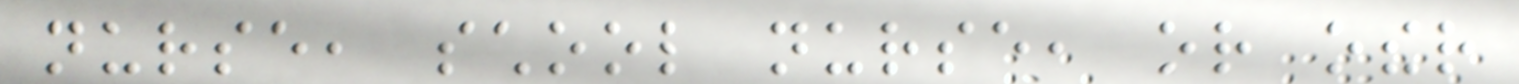nurse, school nurse, or other
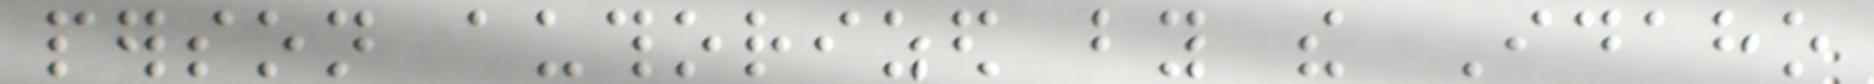person authorized by the Idaho
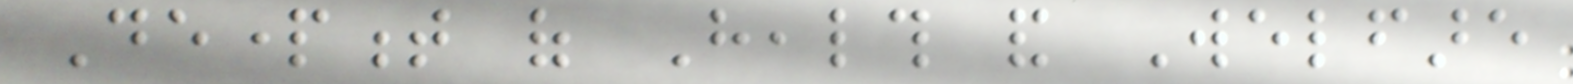Department of Health and Welfare
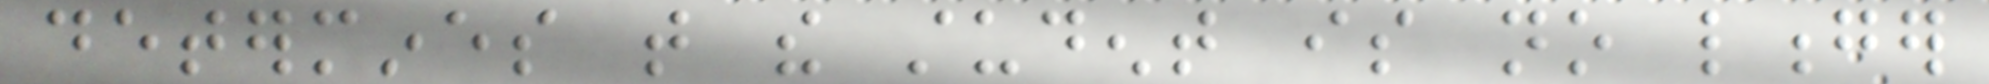determines that the student is no longer
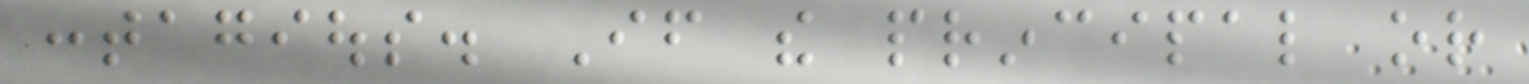contagious. If the principal or
